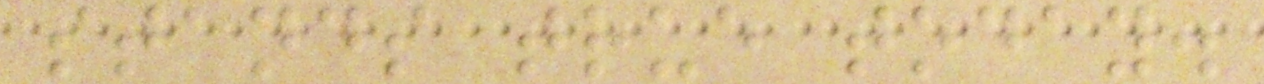stands true today.
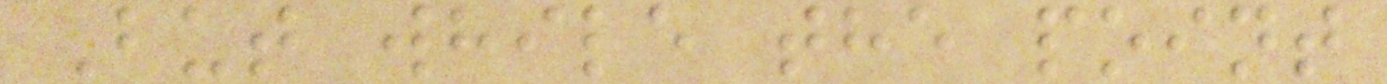But while the point
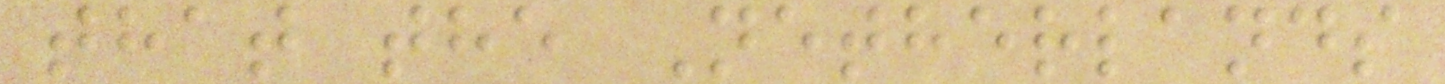that the Netherlands
